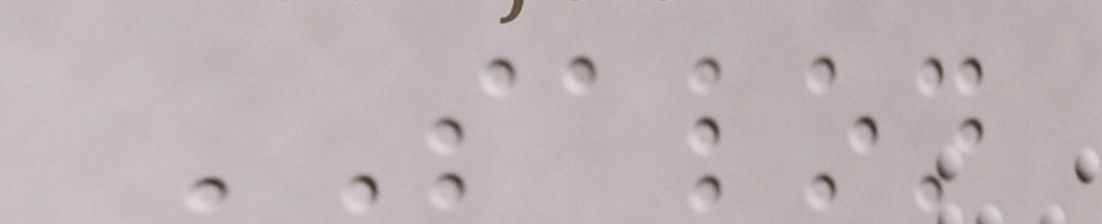SALON
